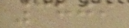3809
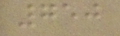750
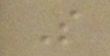S
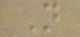N
